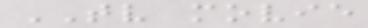TV movie
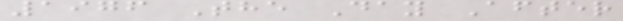1976 The Day After
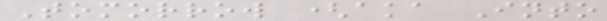Tomorrow (aka Into
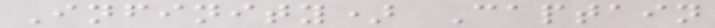Infinity) Captain
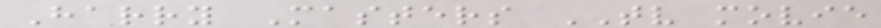Harry Masters TV movie
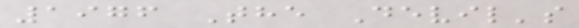1976 The Devil's
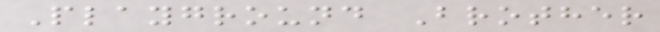Playground Brother
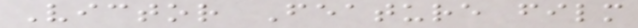Victor Feature film
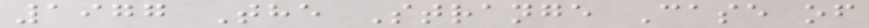1977 The Strange Case of
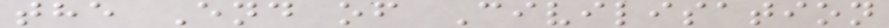the End of Civilisation
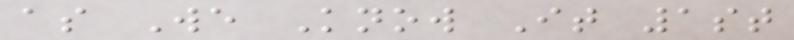as We Know It 1st
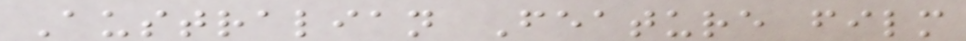Australian Feature film
